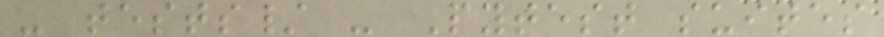- tests/ - Pytest suites
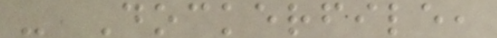- Dockerfile,
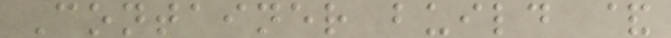Container build &
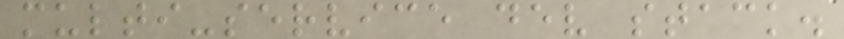multi-service dev stack.
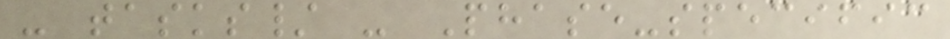- tasks/ - Phase-specific
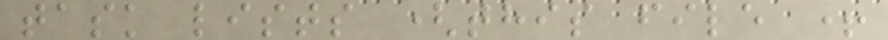task lists (this file +
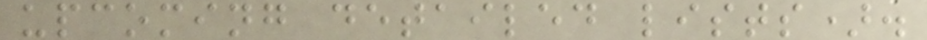upcoming detailed lists).
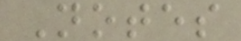Notes
